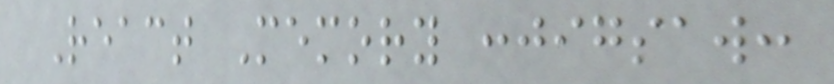React Memory :jigsaw:
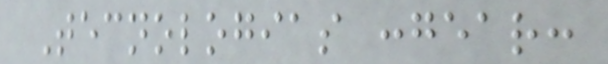Tecnologias :gear:
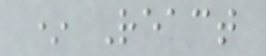* React
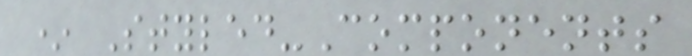* Styled-Components
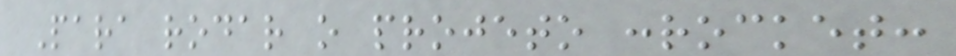Para rodar o projeto :rocket:
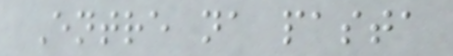Entre na pasta
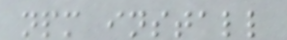npm install
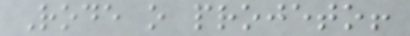Rode o projeto!
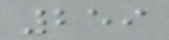259
